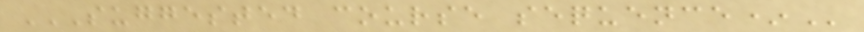SUGGESTED COURSE SEQUENCE*
